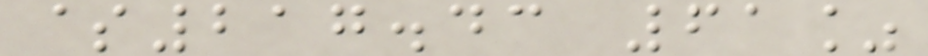$217.43 61%
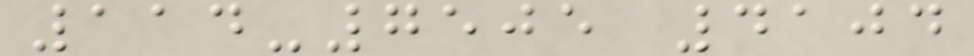114-7505 4104
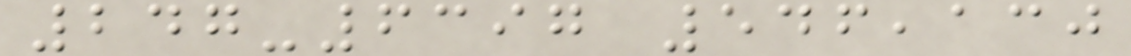247-6397 546,130
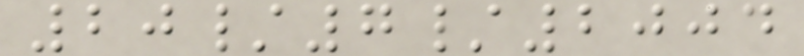20/7/2004
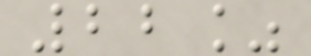22%
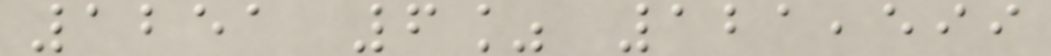1251 6% 121,599
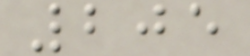205
